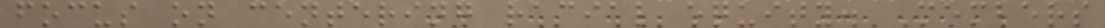focus on centering racial equity. Members
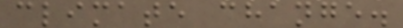climate change.
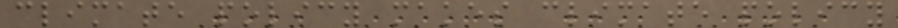climate policy makes climate policy
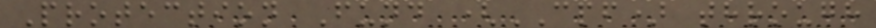Protection Fund (CPF) through
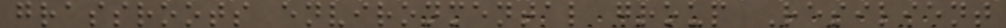grassroots environmental group Resilient
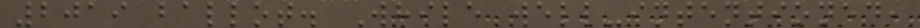2019 ballot. While well-intentioned,
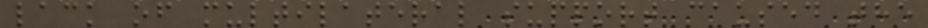lack of multilateral support caused the
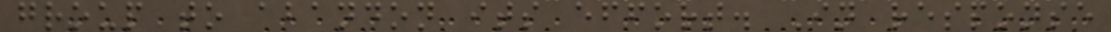group to abandon its effort. In response
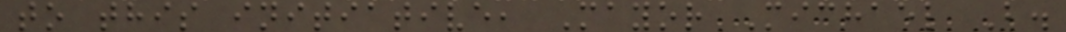to this initiative, Mayor Michael B.
